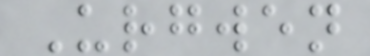Urgwen
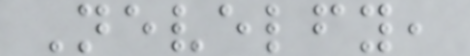Nevelfy,
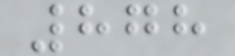878
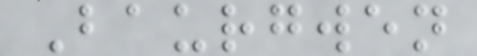Baurgwen
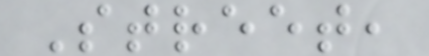Street,
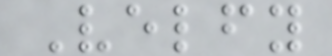Velfy
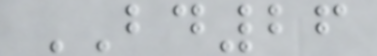BD26
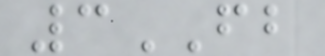3FB
